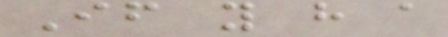If you have a
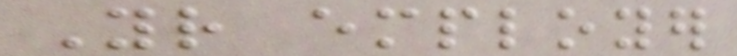Your employer
